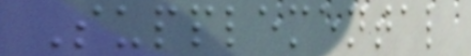Supplemental
